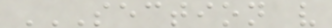SECTION V
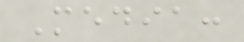Media:
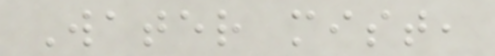Water mist,
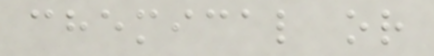chemical or
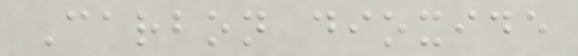Carbon dioxide
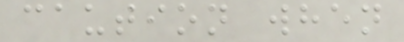caution when
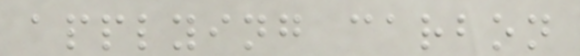applying carbon
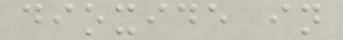dioxide in
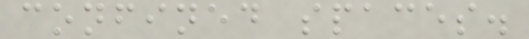confined spaces.
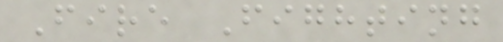Fire Fighting
